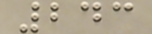243
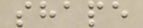shape
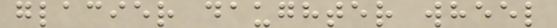glacier daughter wheel
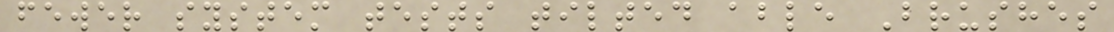fewer system tests tilted able Brushes
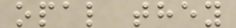opal they
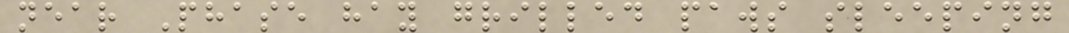near Phase hay grilled paws sleeping
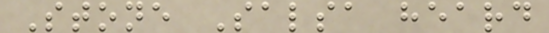Stone Salsa heard
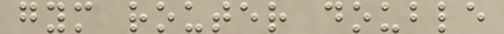gym router double
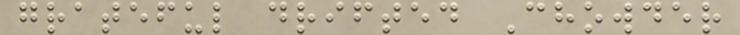grateful drifted Chowder
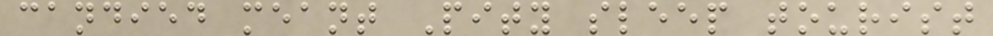candied meant Pity sleep tourist
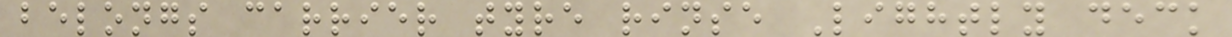belongs carrier tyre rinse Lightly deck
